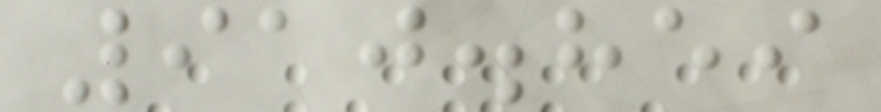910.859
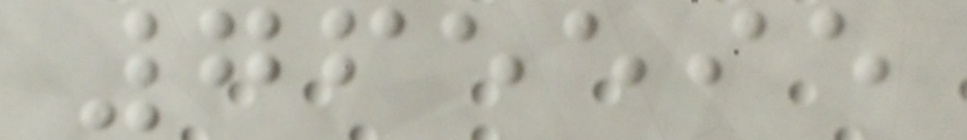765595
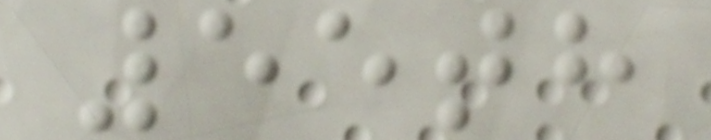55th
